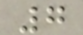7
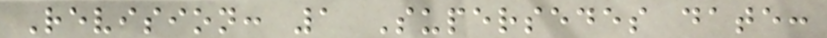Revision: 1 Supersedes date:
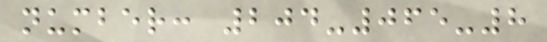number: 204-065-8
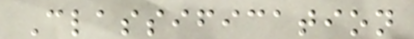Classification
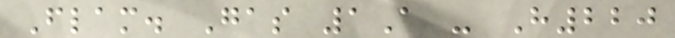Flam. Gas 1A - H220
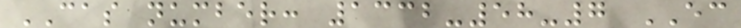CAS number: 1332-58-7 EC
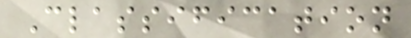Classification
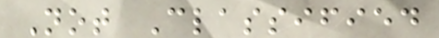Not Classified
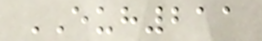EUH211
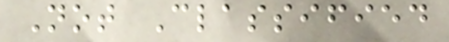Not Classified
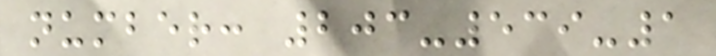number: 203-539-1
